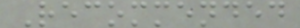Recommended
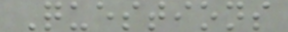Questions
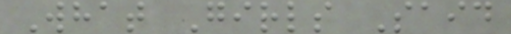What Girls Said
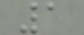1
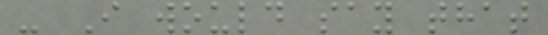- I would say that
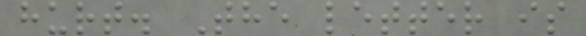hurt. The letter is
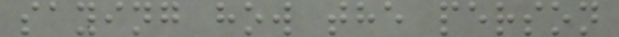saying how the person
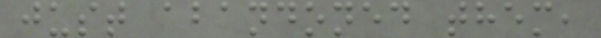just abandoned them,
